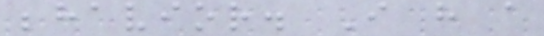behavior. I have a
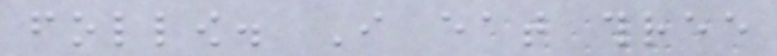follow. I eat three
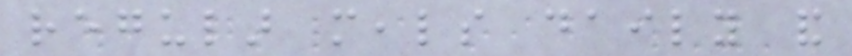regular meals daily and
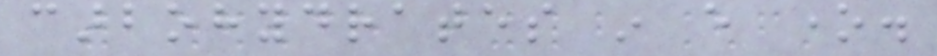carbohydrates in every one.
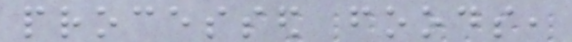processed foods,
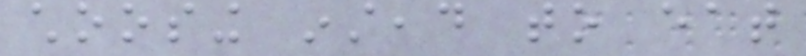choosing instead to eat
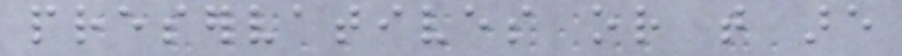preservatives or that are
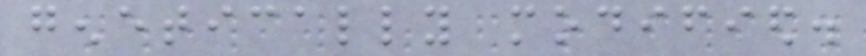genetically modified.
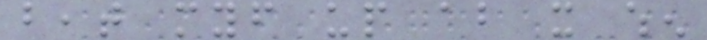beat myself up about it when
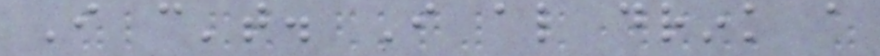I can't. I also drink a
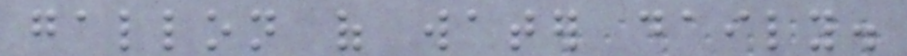gallon of water daily.
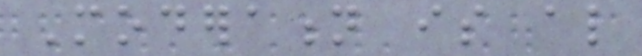Moderation is also
